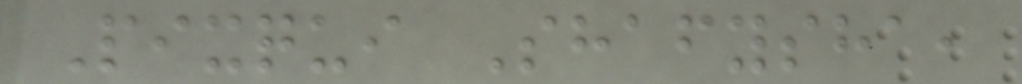Pixqui Shafysha,
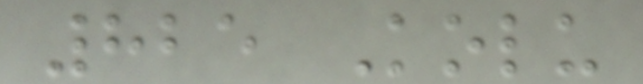825 Kolu
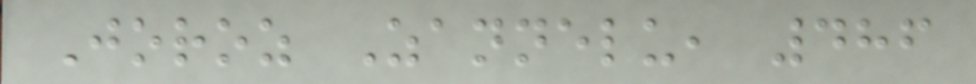Joroz Zannelu, 486
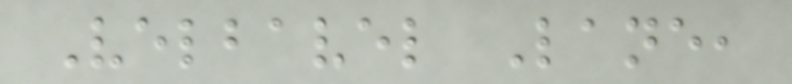Velbavel Lane,
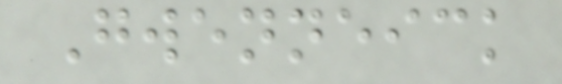Gwenneick
